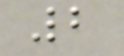2
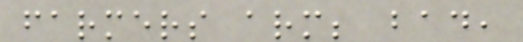farmers arm; bad,
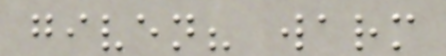given? warm
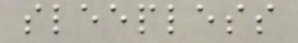sleepless
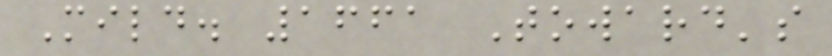Mild. 1661 Toward's
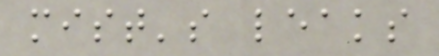mist's leaks
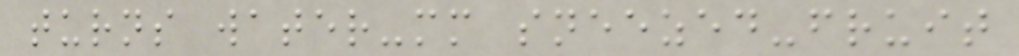turns water-mm sneezed-fruit
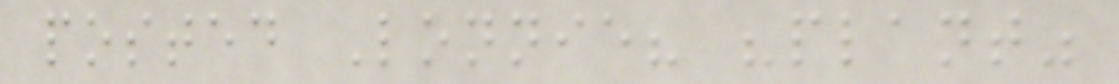posted Lonnie? "plant"
